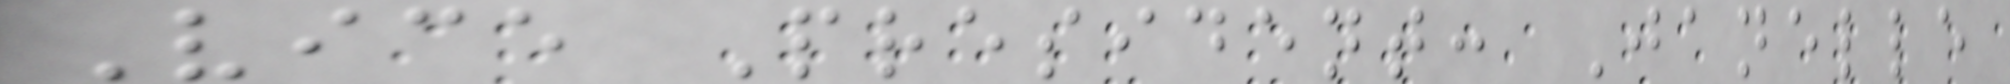Vice President: Janelle
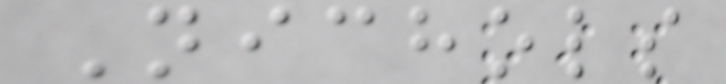Nichols
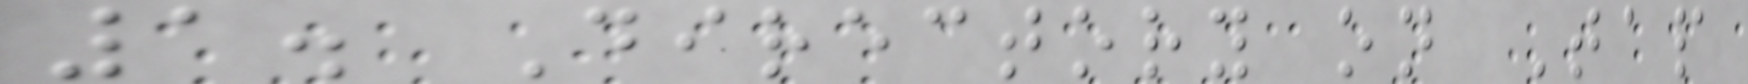1. Directory on Tap
